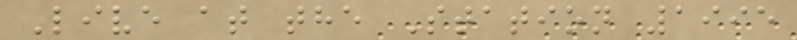Live at the Station 1995
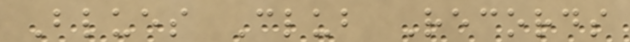Blues Club Records
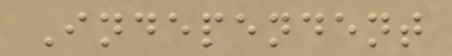Independent
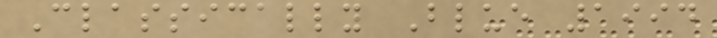Classically Blue 1994
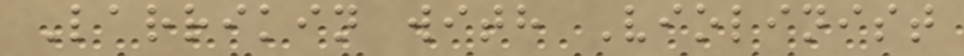Larrikin with Violinist
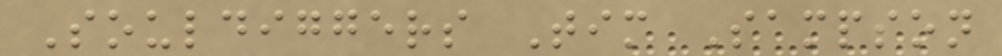Souldiggers Tim Sampson
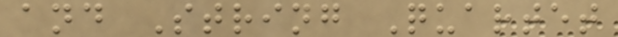and String Quartet
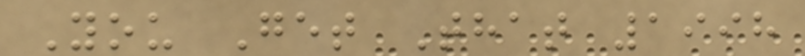You Get That 1998
